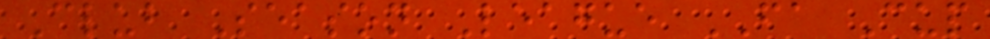Club Season League FA Cup
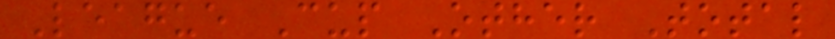League Cup Other Total
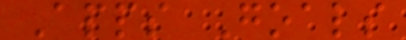Apps Goals
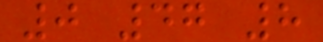0 47 8
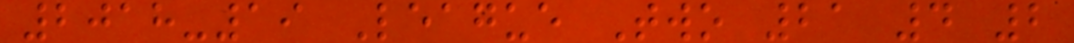2018-19 League Two 21 4 2
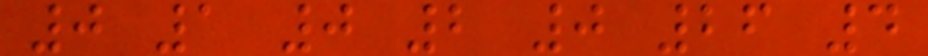0 1 0 2 0 26 4
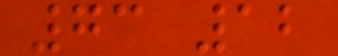73 12
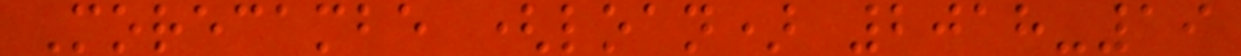Morecambe (loan) 2018-19
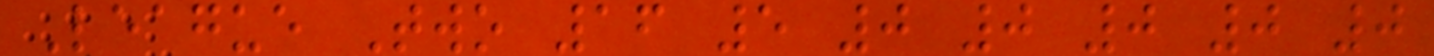League Two 16 5 0 0 0 0 0
